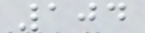104
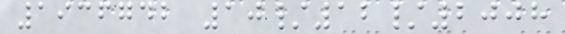1936742 10/12/2008
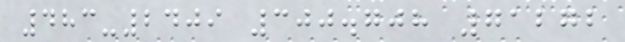483-2409 300.708 71272
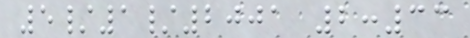5/1/2001 2:33
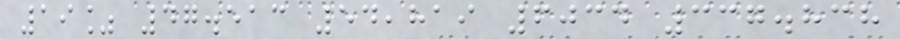19% 47.513 54,819 6034 337.838
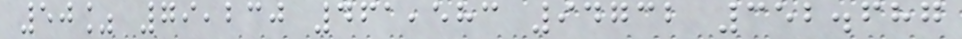50% 79,230 461,583 94732 352.687
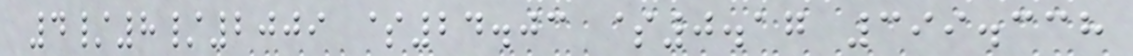4/8/2009 $24.03 $0.17 399.338
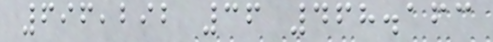696,292 36 468.163
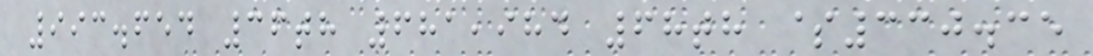993.654 36th 681,984 68th $330.35
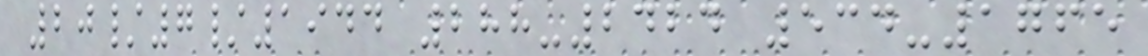20/7/1944 288-2424 534-1765
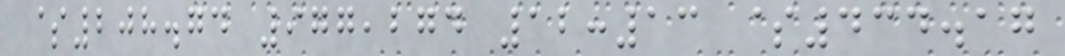$208.74 977,274 12:13 $434.17
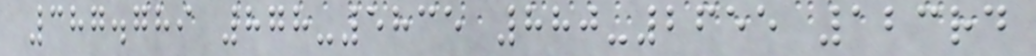387.789 878-5835 880-2655 123rd
